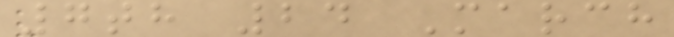7th 24 March
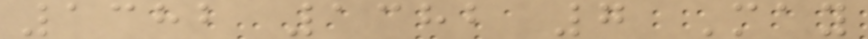1382 1382 7 May
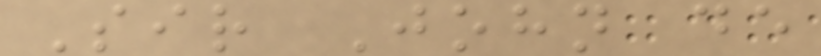Sir John de
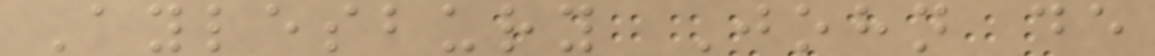Aylesbury John de
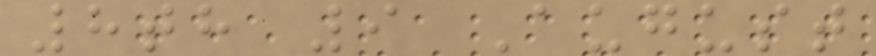8th 9 August
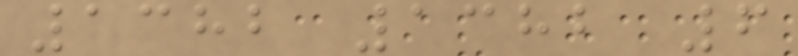1382 1382 6
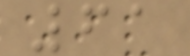61
